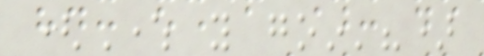(Where you goin'?)
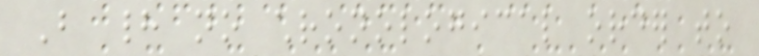But had no chronological order to
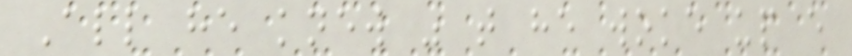All he knew was that he woke up every
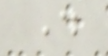day
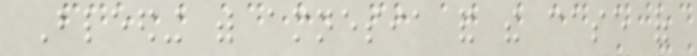Bleeding with amnesia and the case of
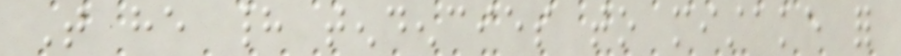That he had tendencies to mistake for
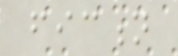fiction
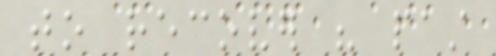to recover his past
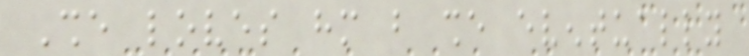She loves him but she eventually
